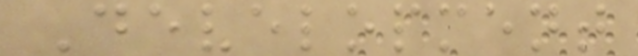Development
